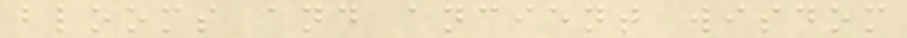blooms and ancient wisdom
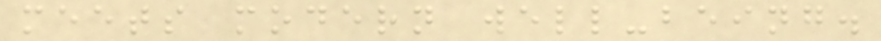meets modern well-being.
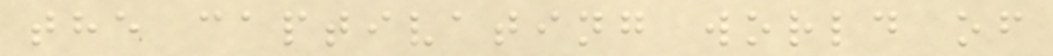the captivating world of
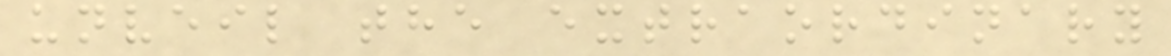unveil the extraordinary
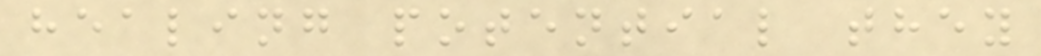healing potential they
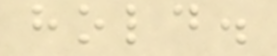hold.
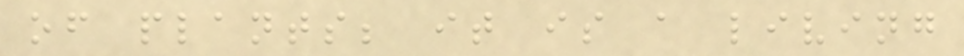of plants; it is a living
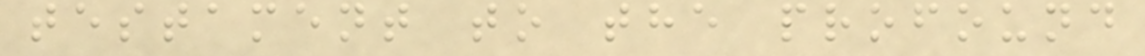testament to the profound
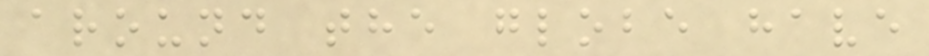around the globe have
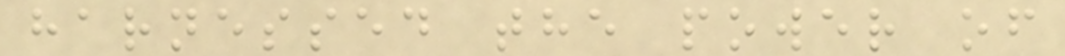harnessed the power of
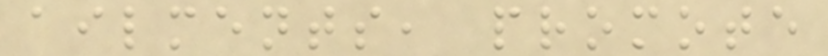ailments, promote
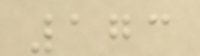173
